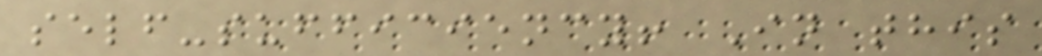self-sufficiency! In this
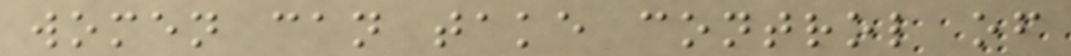women can take control of
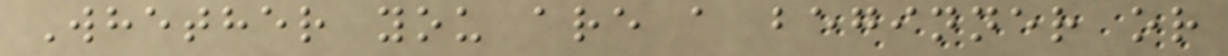Whether you are a beginner or
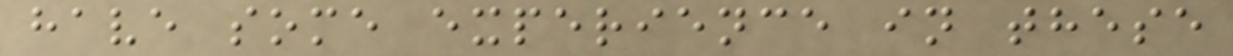have some experience in these
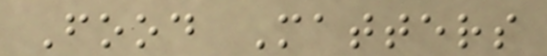Food Matters
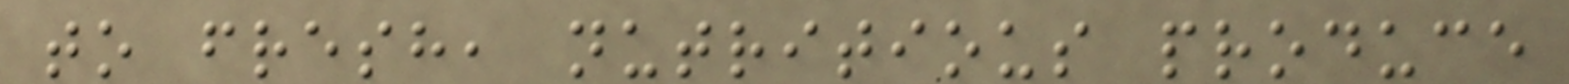to fresh, nutritious produce
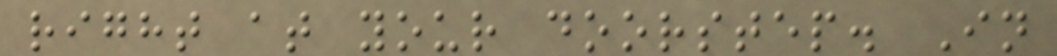right at your doorstep. In
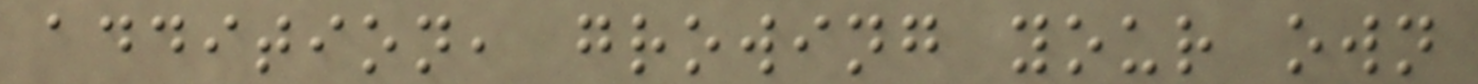addition, growing your own
